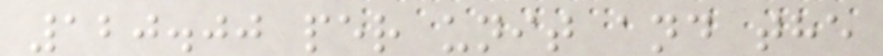120.00 per unit and the
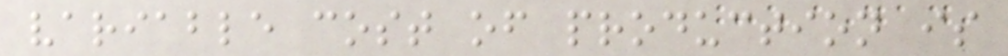variable cost of production is
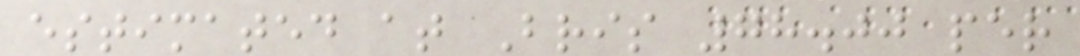estimated at Bris 78.00 per
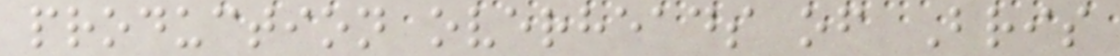production overheads of Bris
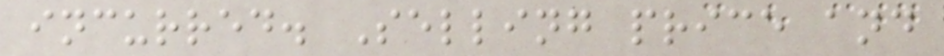incurred. Selling price and
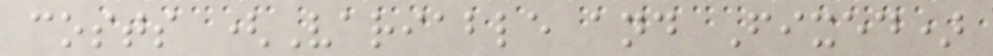costs (Variable and Fixed)
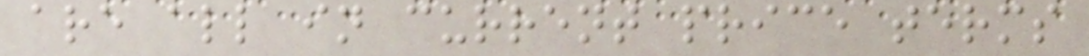are all in current price terms
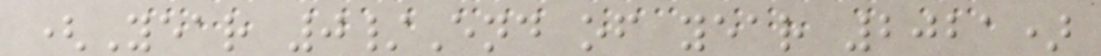(Year 0/End of year 2021)
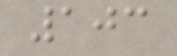103
